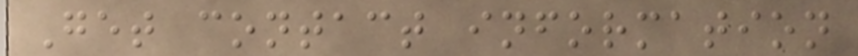Get contact information
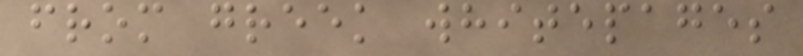from greek whitepages
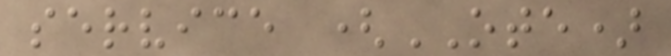service (OTE)
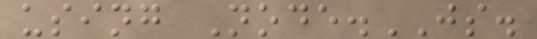using Node.JS.
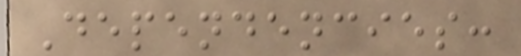Dependencies:
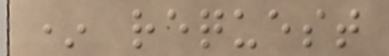* request
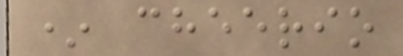* cheerio
